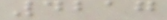4217
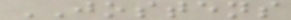JOSTENS
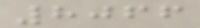8066
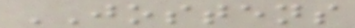JOSTENS
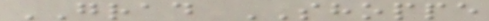GRAD SHOPPE
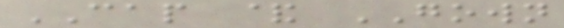CAP & GOWN
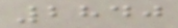2840
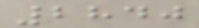2840
